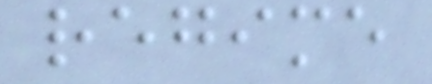regime
